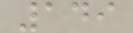149
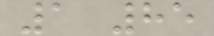1 85
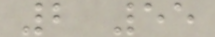2 55
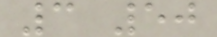3 50
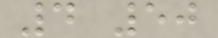4 50
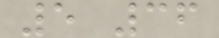5 36
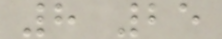8 25
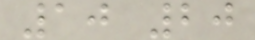10 20
